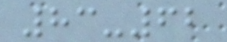83-62
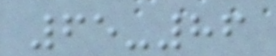65-86
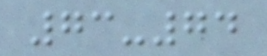73-74
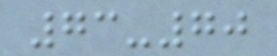73-70
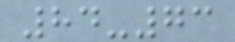84-73
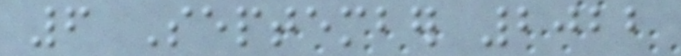6 September 2022
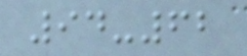94-62
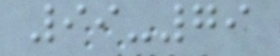99-79
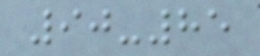90-85
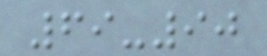69-90
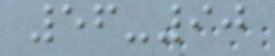56-90
